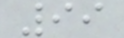99
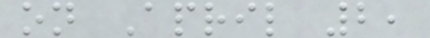on April 2,
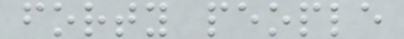forty people
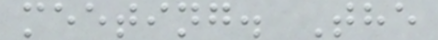meeting. The
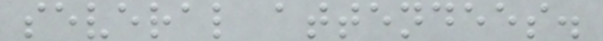several attendees.
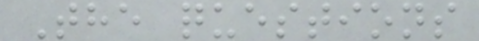The questions
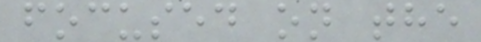focused on the
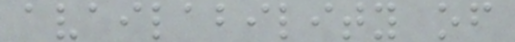availability of
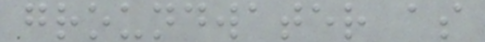groundwater as
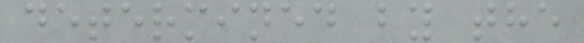determined by the
